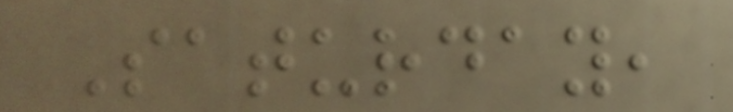Saturday,
